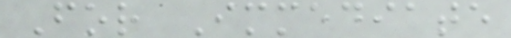For Immediate
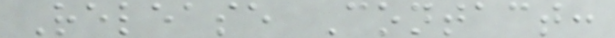Release Contact:
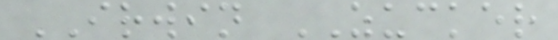IRWIN ZUCKER
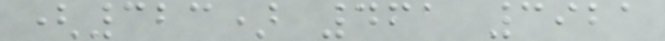(323) 461 3921
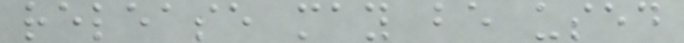release may be used
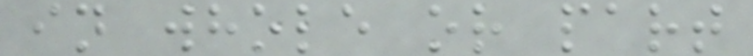in whole or part
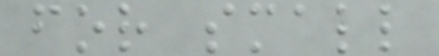for small
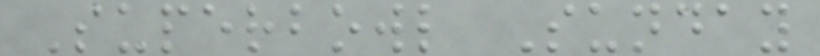Superbowl Sunday
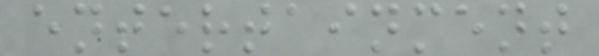entertainment
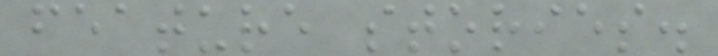feature stories.
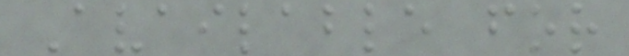Available for
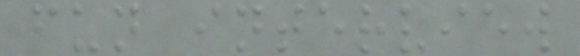fun interview
